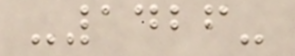-1426-
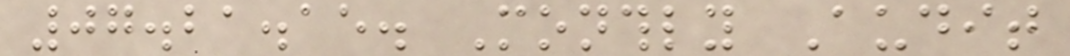07.21.15. Monthly Audit
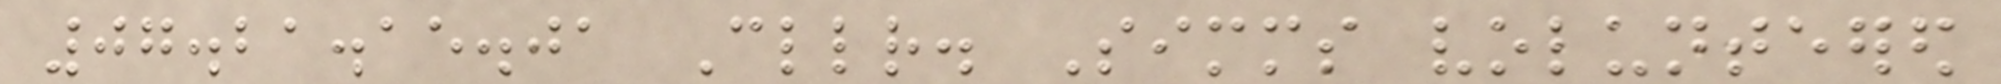07.21.15.01 Cllr. Simms volunteered
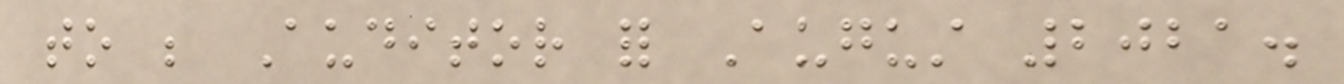to be Auditor for August 2021.
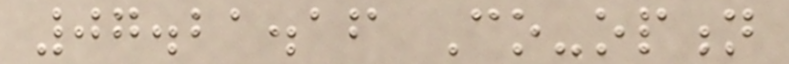07.21.16 Co-option
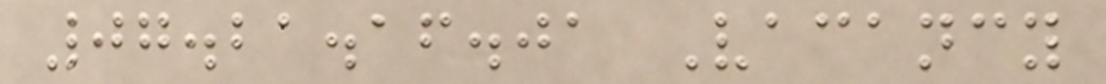07.21.16.01 Vacancy
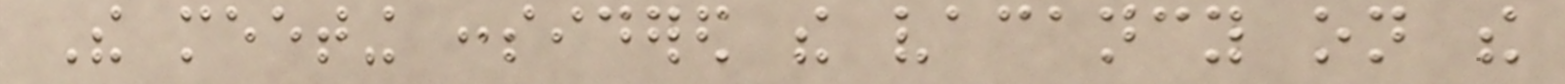The meeting considered the vacancy on the
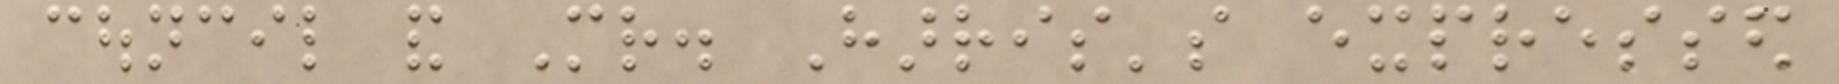council and Mr. Harris's expressed
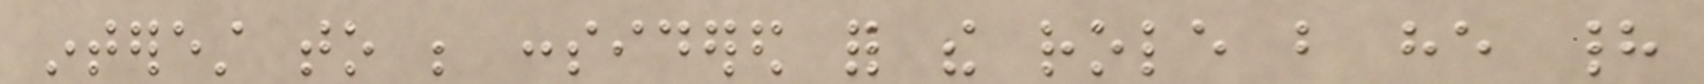interest to be considered for the role but he had
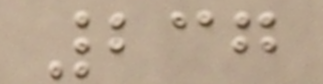237
